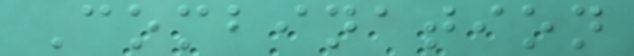Combination
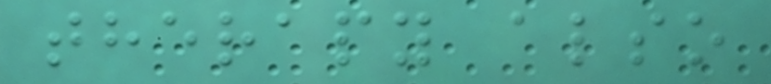therapy also
